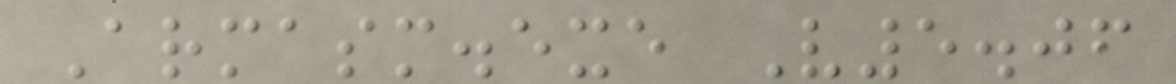Armasm.exe V5.06
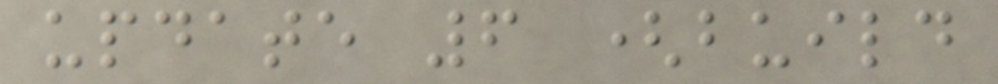update 6 (build
